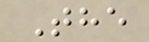The
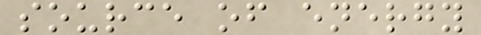source of energy
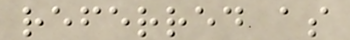referred as
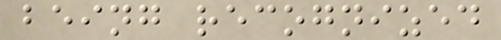being recognized
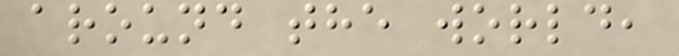around the world,
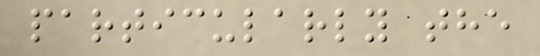particularly the
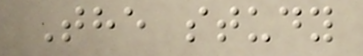The study
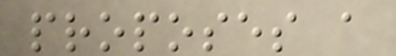proposes a
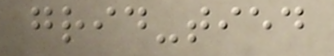grid-tied
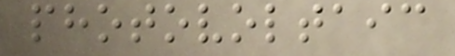photovoltaic
